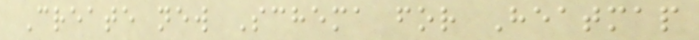Create new Schema for Heatmap
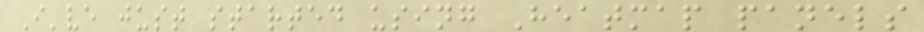I've just started using Heatmap panels
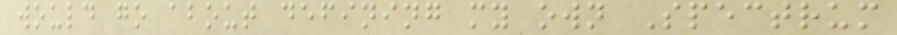would go about defining my own Spectrum
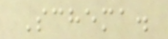Schema.
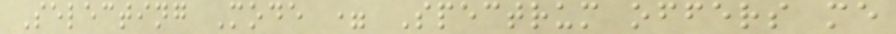Selecting Mode = Spectrum offers me
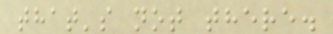that's not there.
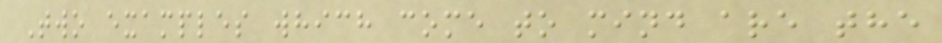Two examples which come to mind are the
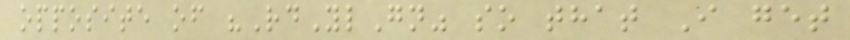opposite of "RdYlGn" so that I get
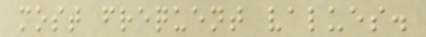most frequent values.
